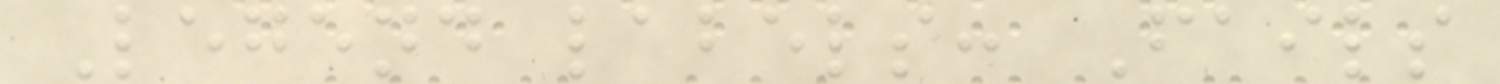Legend labels: Fails
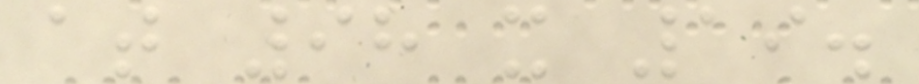at 98 x 19.
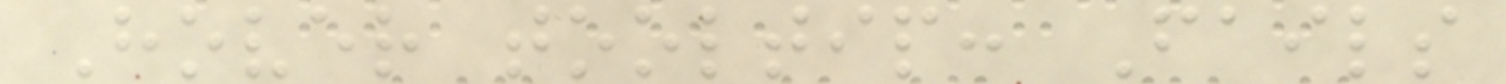Hover tooltip: Fails
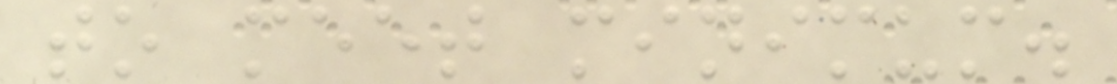to meet minimum.
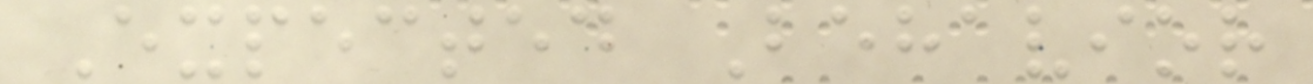Expected Behavior
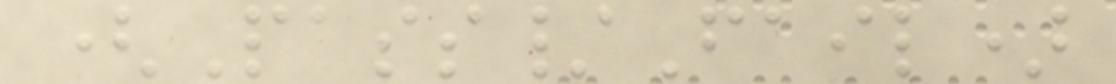(Pass/Fail)
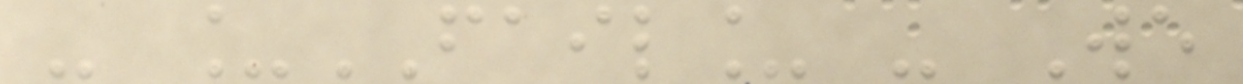- _FAIL_ - We
